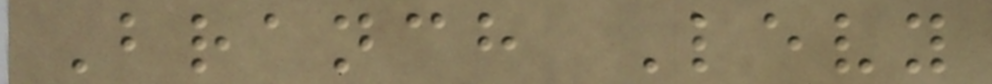Branch Levy
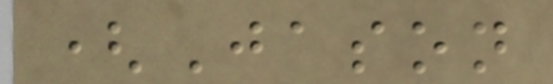(Jason
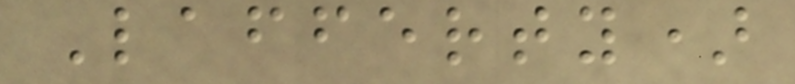Lafferty)
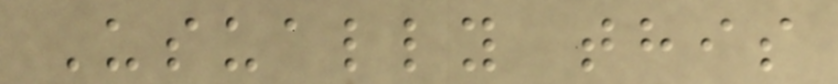Usually this
